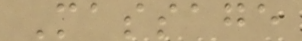Massage
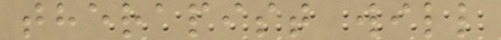therapist will
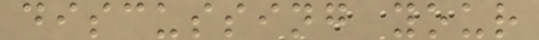discussing your
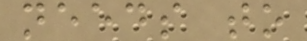needs to
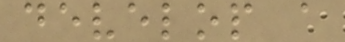develop a
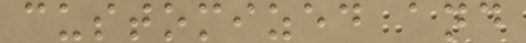customized and
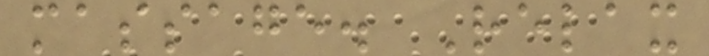massage. Relax
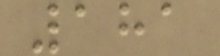181
